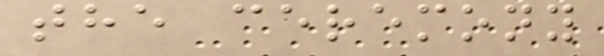the ceremony
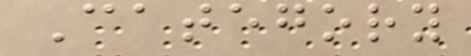Category
